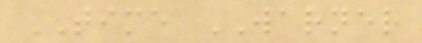TIME WARNER
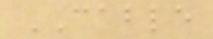CABLE
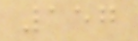157
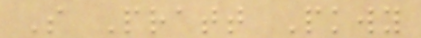S Pratt Pkwy
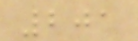201
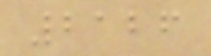2126
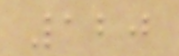120
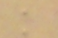k
